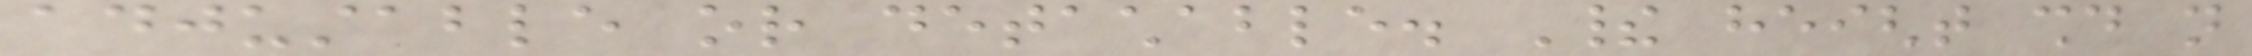adjustable or detachable. Their height should not
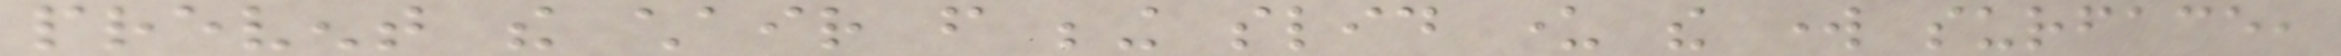prevent the chair from being slid under the work surface,
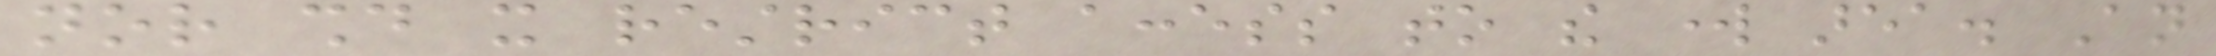nor should it restrict access to the work area. An
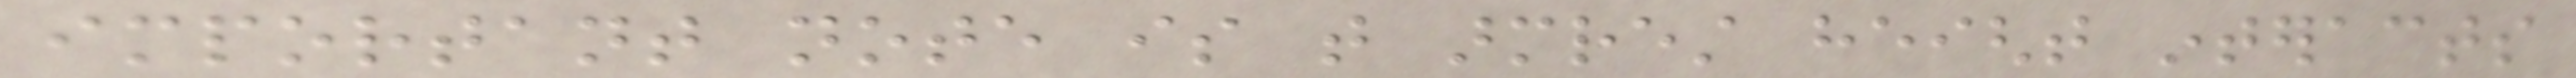important note is that armrest height interacts
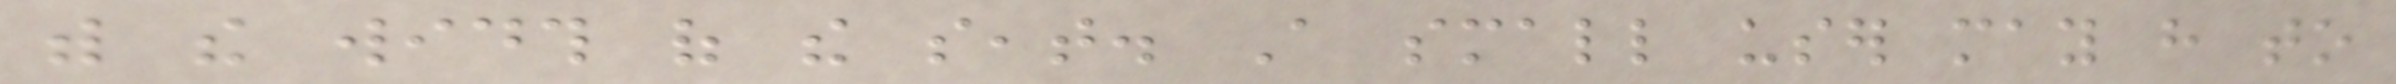with the width of the seat. A small user may have to
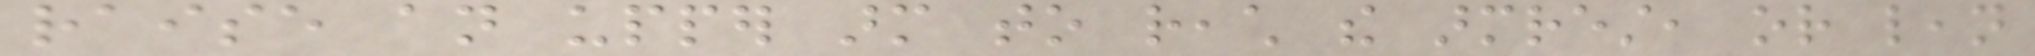raise an upper arm to reach the armrest, or lean
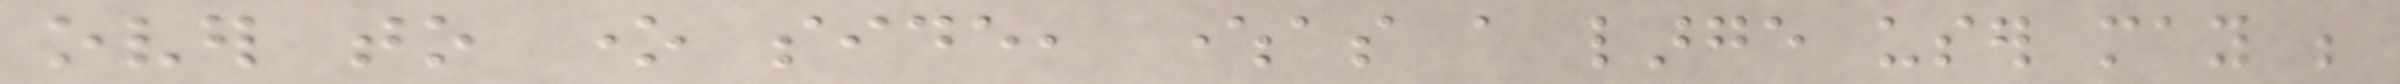over to one side, whereas a large user may be
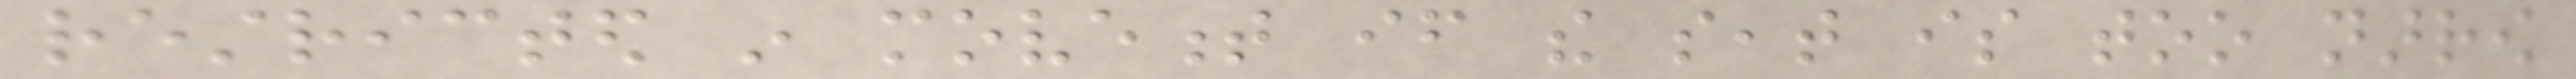restricted in movement if the seat is too narrow
